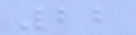22
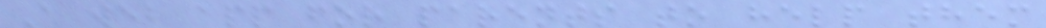A web app for parents to help them
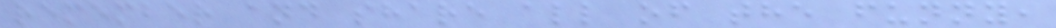remember and share all of the funny,
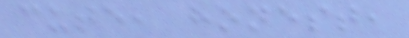cute, honest,
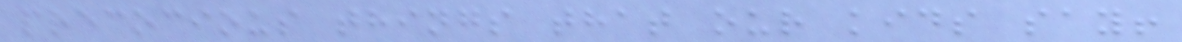precocious things that our kids say!
